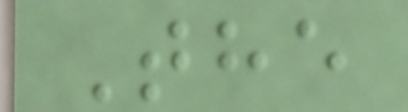The
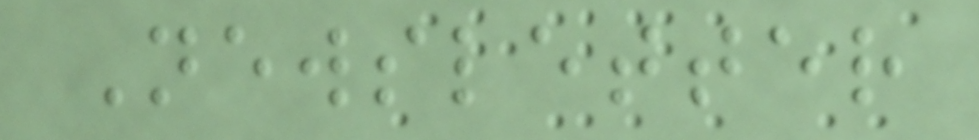Newsletter
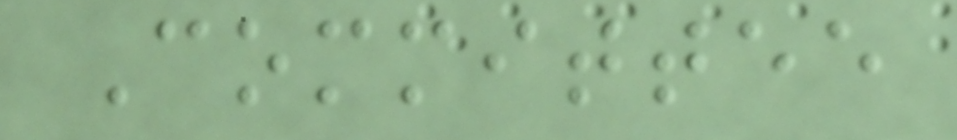Committee
